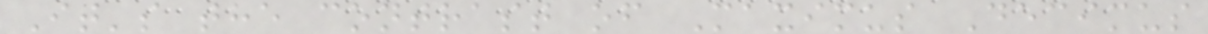It's the contrast of Maximus Decimus
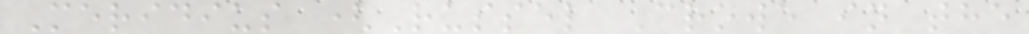Meridius (Russel Crowe in the
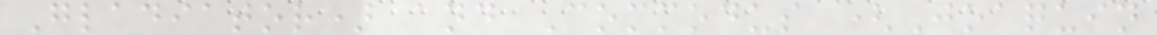Gladiator) and Commodus (Joaquin
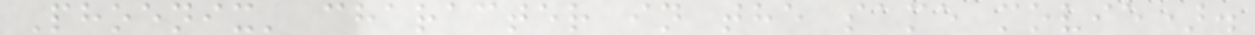Phoenix' character in the same movie).
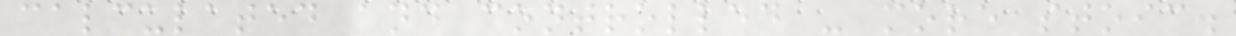calculated and controlled - more stoic.
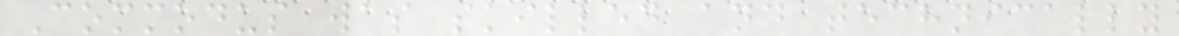Commodus was skilled and technically
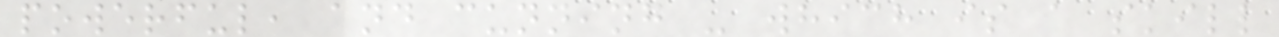powerful, and cunning - which is a skill
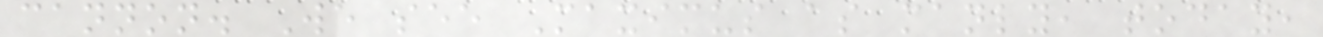cannon. We see Maximus as manly, today,
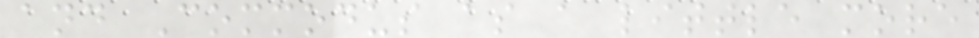and Commodus as a little more
